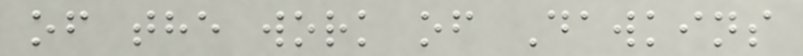of the work of Dawkins
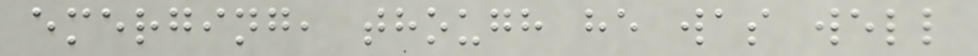emerging, though he was well
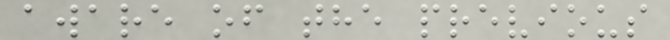aware of the previous
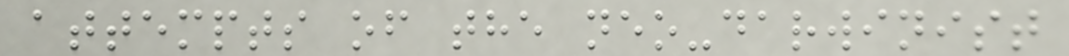attempts of the neo-darwinist
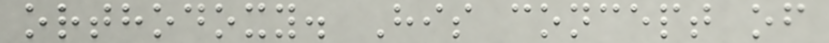orthodoxy. His concept of
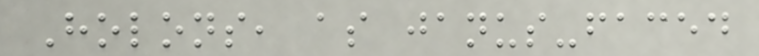Holons, as janus-faced
